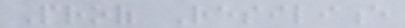Proof Resilience
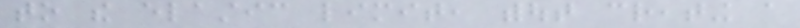to the elastic limit, without creating a
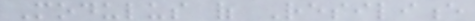Modulus of Resilience
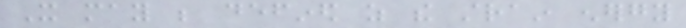It may be defined as the strain energy
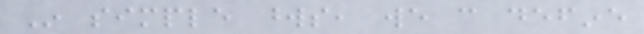In simple words, we can define
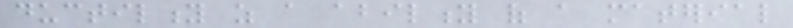ductility as a ability of a material
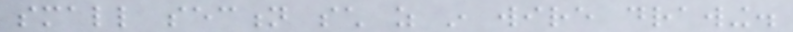small section such as in wire drawing.
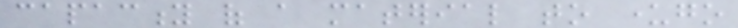capacity of a material to undergo
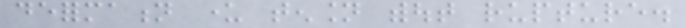deformation under tension without rupture.
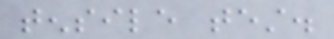tensile test.
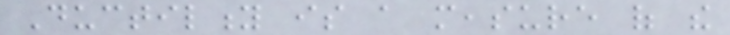Ductility is a measure of the
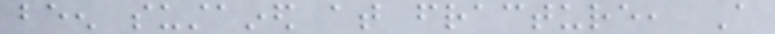been sustained at fracture, A
